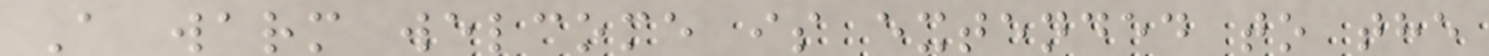A warm welcome is extended to the
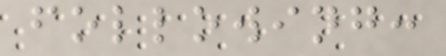following:
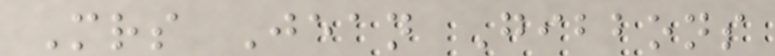Mrs Jean Gibbons
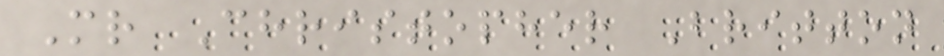Mr Christopher Britton
